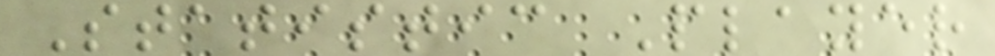Statistic Player
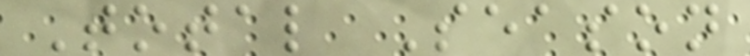Total Season
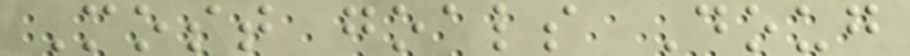Most goals Doug
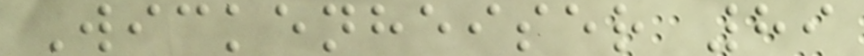Wickenheiser 89
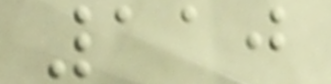110
